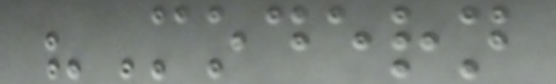"Modern
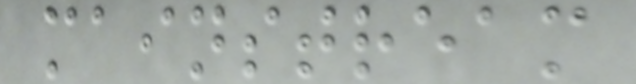mainstream
